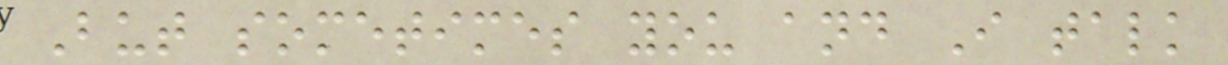But sometimes you and I talk
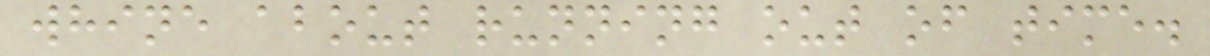whine about running out of time.
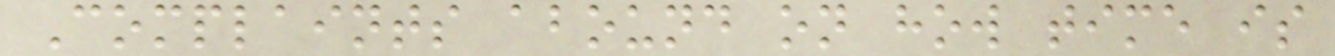Complaints abound on how time is
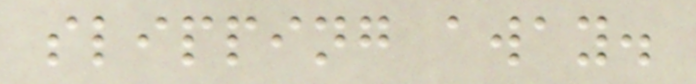slipping away.
